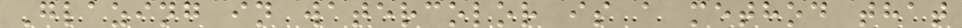Glazing in watercolor is a method that
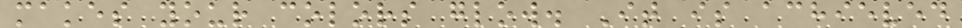makes your colors glow. It is achieved
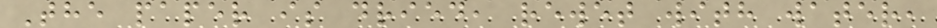The paper is dried, rewet with water,
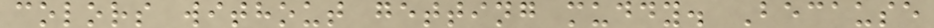colors without getting muddy. Because
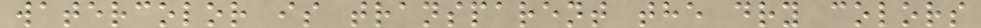watercolor is transparent the dry colors
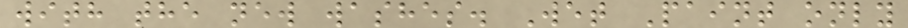with the new washes. Wet Paint only
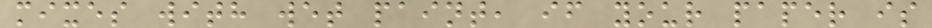mixes with wet paint, if your paper is
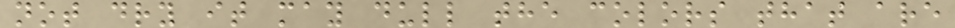not dry it may dull the colors that are
